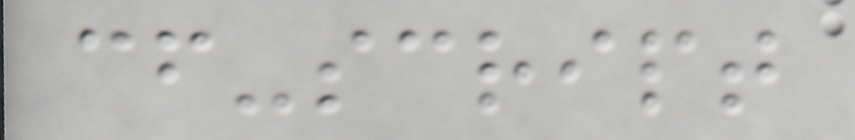cf-script
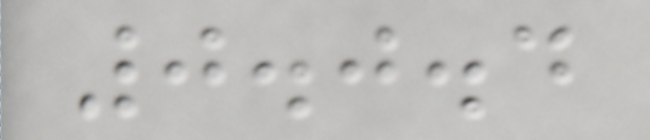0.0.4
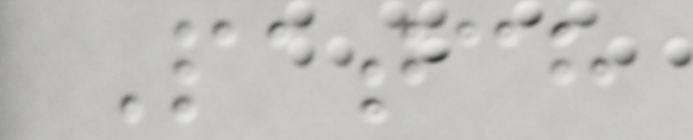Patch
